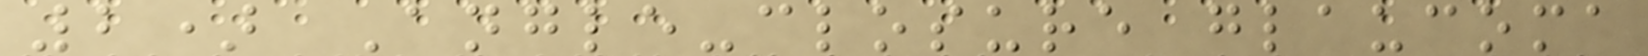2) Angle-closure glaucoma
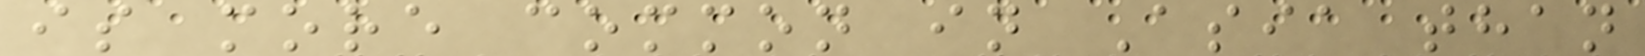is more common in Asia than
